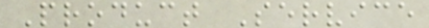Product Service
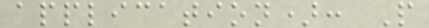application): P
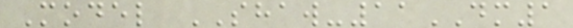Model SHAW-11DM1
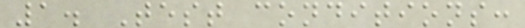1. Test conditions:
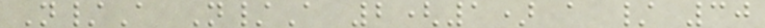N/A N/A 2(1) a / 30
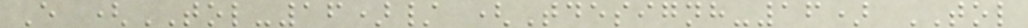E (TOL-16)/ (Tdesignh-16) TOL
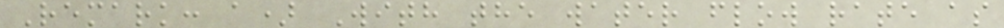Remark: a) With the water flow rate as
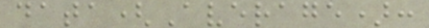data(Average):
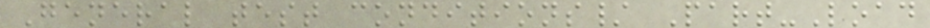General test conditions/ Part-Load
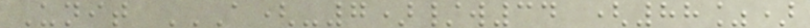Unit A(-7)/W34 (88%)
